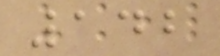142
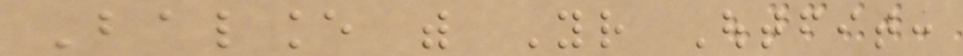Balance with Your Outfit:
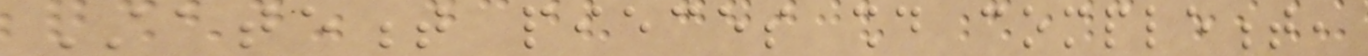Statement pieces should complement,
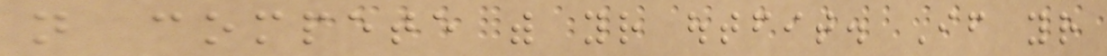not compete with your outfit. If your
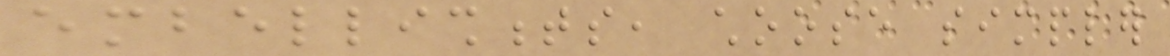embellishments, choose simpler
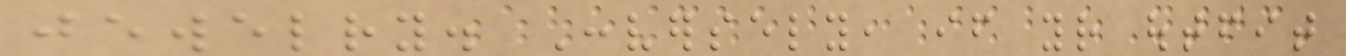jewelry. Conversely, if your outfit
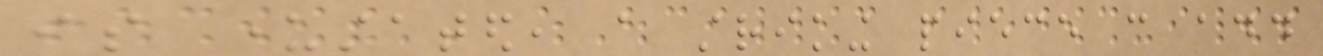is understated, a striking piece can add
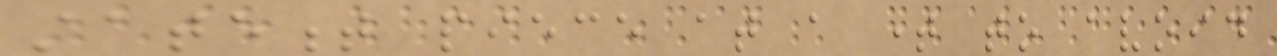statement piece at a time to avoid
